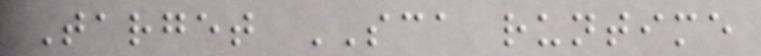Target SCA runtime
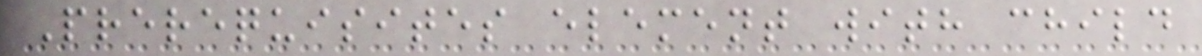Prerequisites element with child
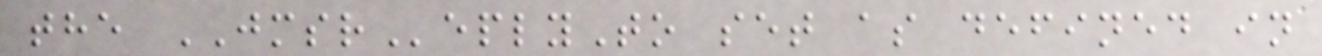the JMSReplyTo set as defined in
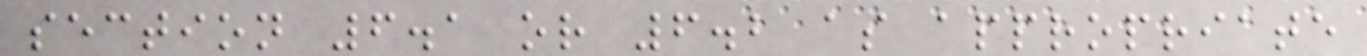section 6.1 or 6.2 as appropriate
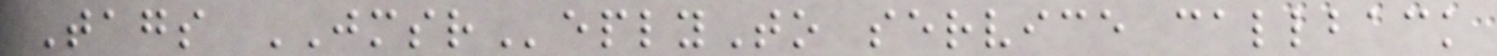Tags JMSReplyTo service callback
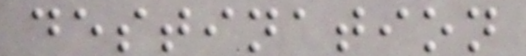destination
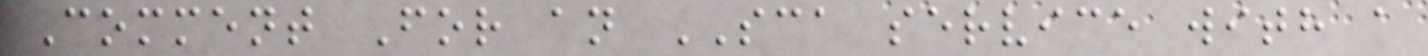Comment For an SCA service with a
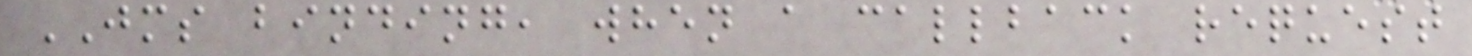JMS binding, when a callback request
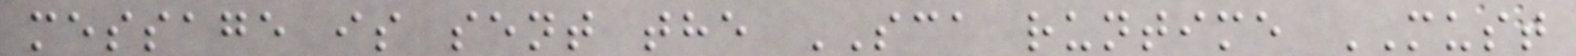message is sent the SCA runtime MUST
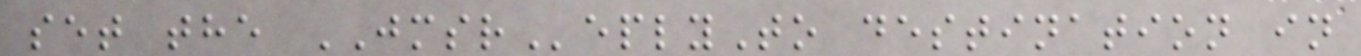set the JMSReplyTo destination in
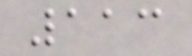113
